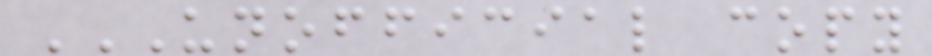UNOFFICIAL COPY
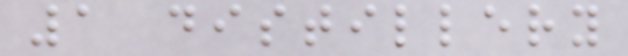1 distillery
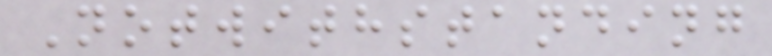Notwithstanding
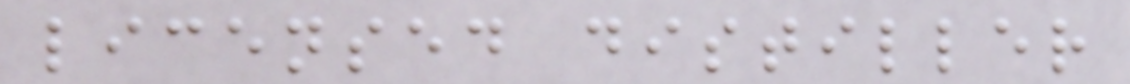licensed distiller
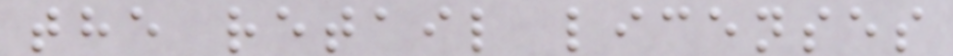the retail licenses
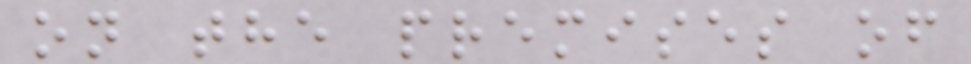on the premises of
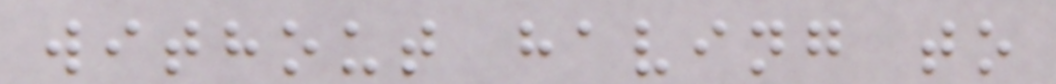without having to
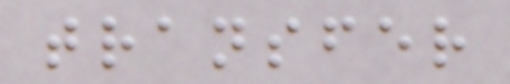transfer
